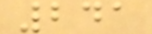241
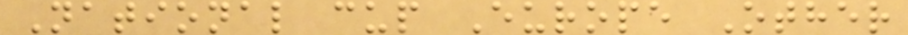National cup Europe Other
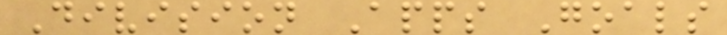Division Apps Goals
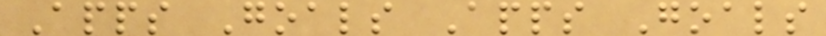Apps Goals Apps Goals
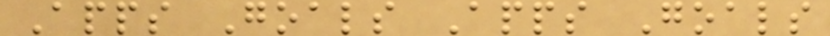Apps Goals Apps Goals
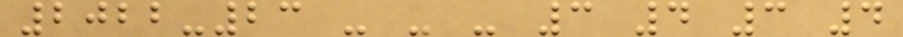2022-23 - - - 3 4 3 4
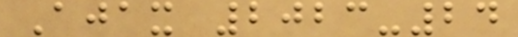Ajax 2023-24
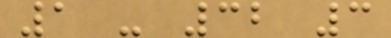1 - 32 3
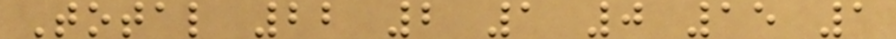Total 22 2 1 0 15 1
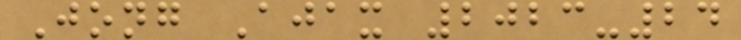Jong Ajax 2023-24
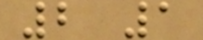2 1
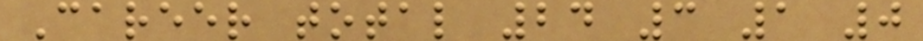Career total 24 3 1 0
